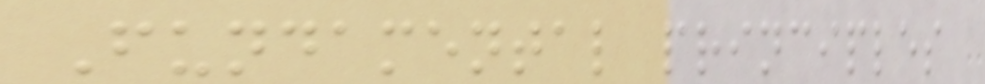Fundamental principles
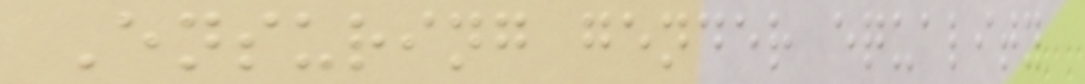Ensuring gender equality
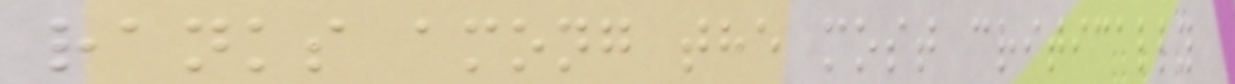ranks among the most critically
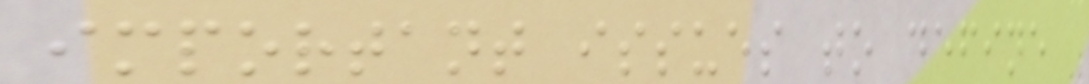important issues to define
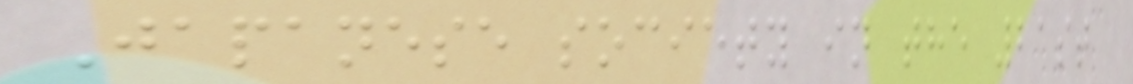Japanese society in the 21st
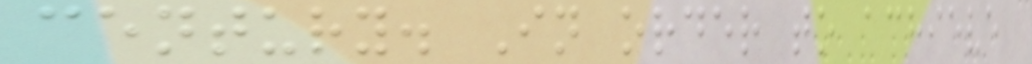century. In order to achieve
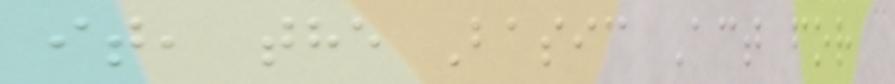it, the Basic Act for
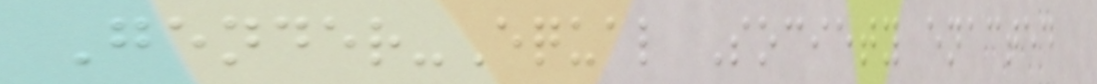Gender-Equal Society enacted
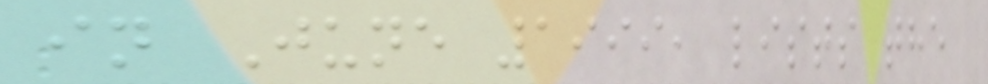in June 1999, lists the
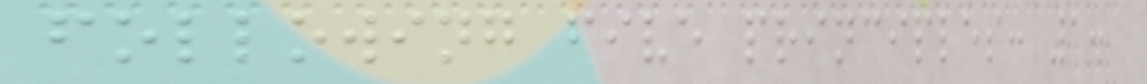following five principles: 1.
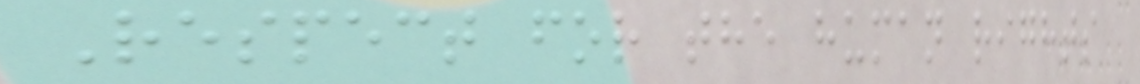Respect for the human rights
